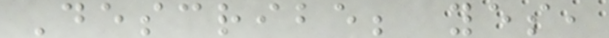Describe; yes,
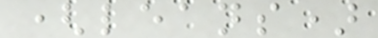(leans)
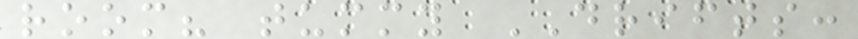room? tummy DRIFTS:
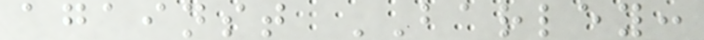against BARLEY:
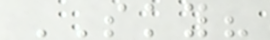SKY?
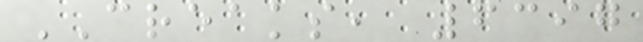CREAKS, 6397
